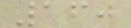160
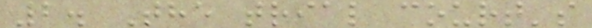2. The trial court's
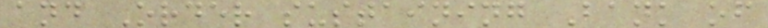and Order sustaining Bank of
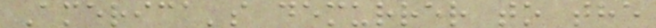America's demurrer to the
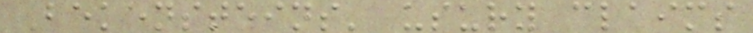Bekensteins' usury claims
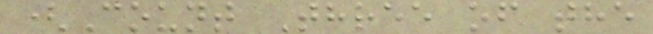(Count Three of the
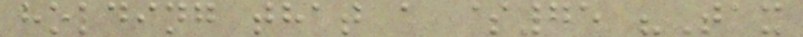holding that a $75 "Tax
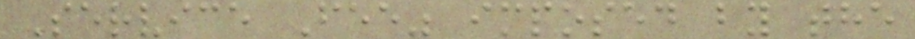Service Fee" imposed by the
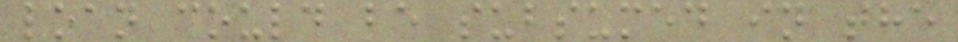loan could be subsumed in the
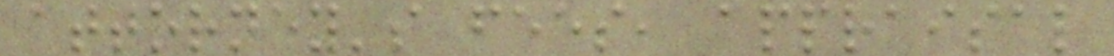attorney's fees, appraisal
